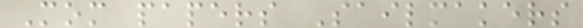Mom papers Sailmakers
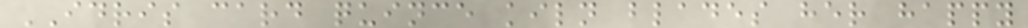IDRIS card quince kiln blades her happy
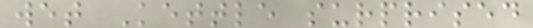wet Kettle surprised
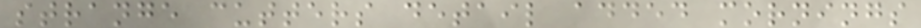strange cutters detail added mornings
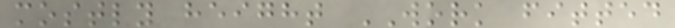mostly height WORK fitted
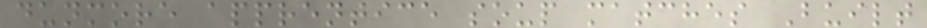dunmore apprentice soup matches Built
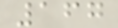167
